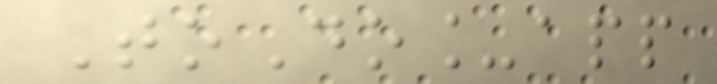ToDo_app
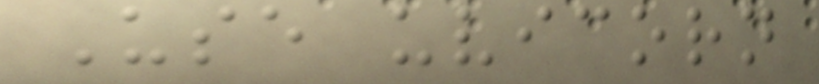Use uvicorn
